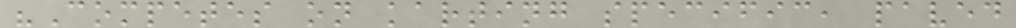"Competes on karting specific, paved
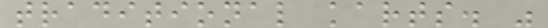traditional karts. "
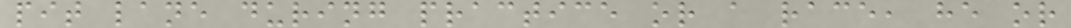pit lane during practice or a race, he or
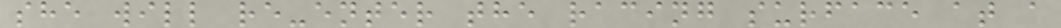she will re-enter the racing surface at a
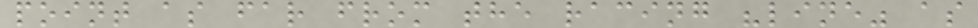point as far from the racing "line" as
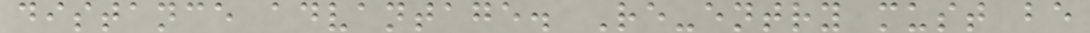distance advantage. Re-entry must be
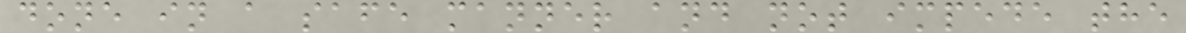done in a safe manner and not impede the
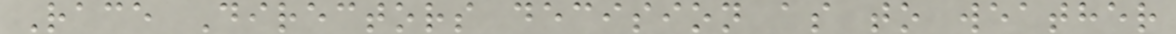Race Directors decision as to weather
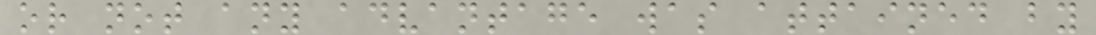or not any advantage was attained by
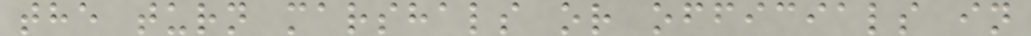the turn marshals or officials in
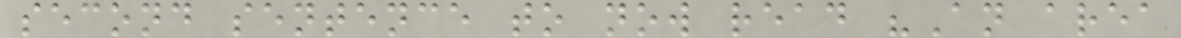second sentence to now read "An area
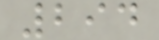294
